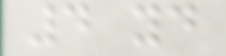4 yd
